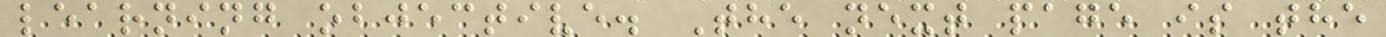learning objective. The next page is the
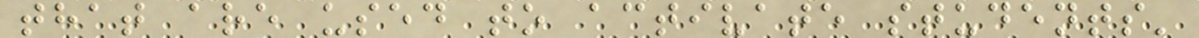that are used to activate students'
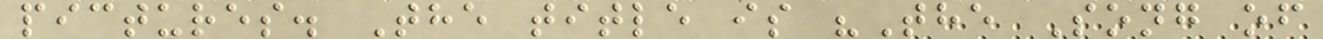pictures. The title is "The Song of
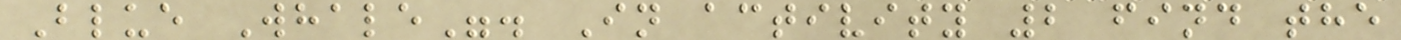Blue Whale". In activity 2 find the
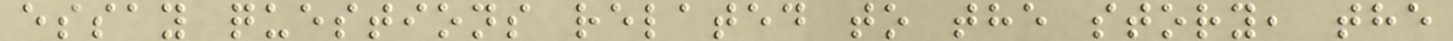essay questions related to the story, the
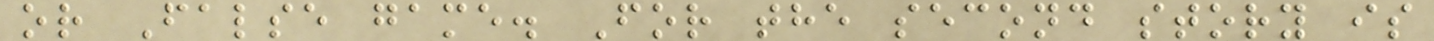or False game. For the second story is
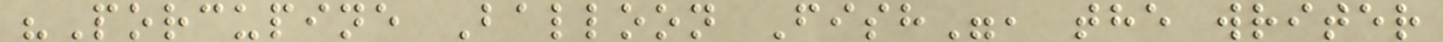"Porcupine Balloon Fish", the writer
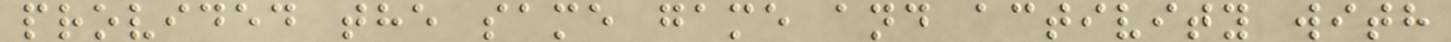provided the same game and activity with
